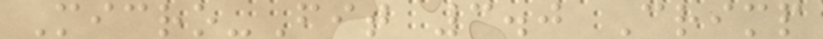Micro-Fit 3.0 Crimp
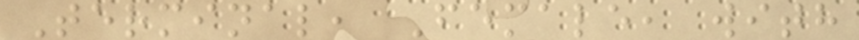Terminal, Female, with
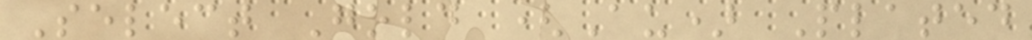Select Gold (Au) Plated
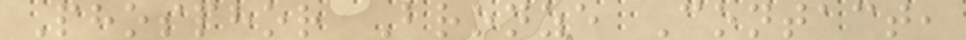Phosphor Bronze Contact,
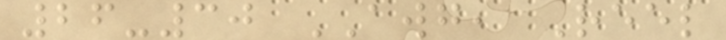26-30 AWG, Reel
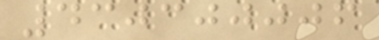430300006
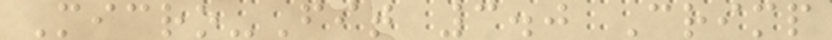Micro-Fit 3.0 Crimp
